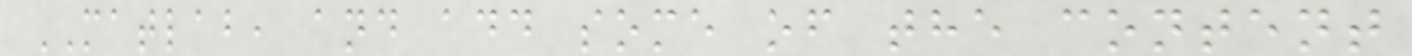MATLAB, and add some of the content
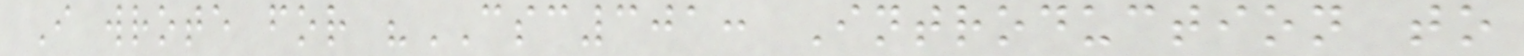I wrote for "CSC301: Introduction to
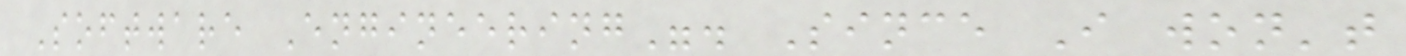Software Engineering". Since I won't
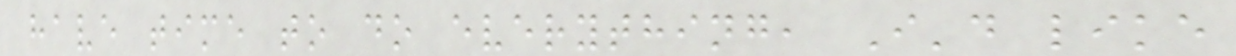have time to do everything, I'd like
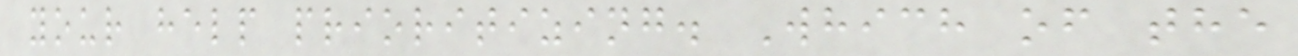your help prioritizing. Which of the
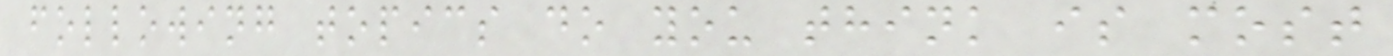following topics do you think is most
